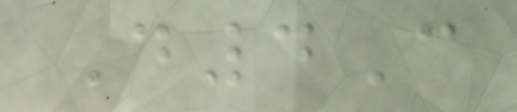D4C
